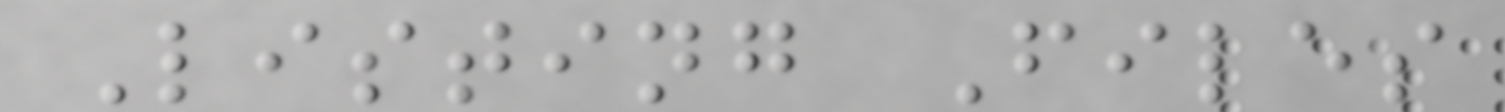Listing Files
